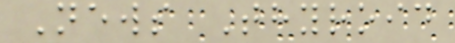News Thyroid
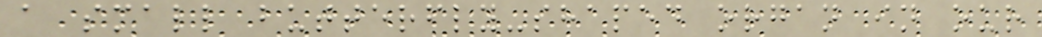a small butterfly-shaped organ in our
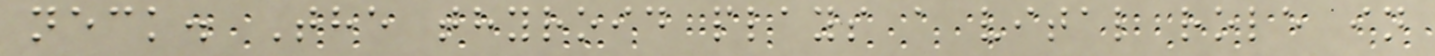neck. The thyroid plays a vital role in
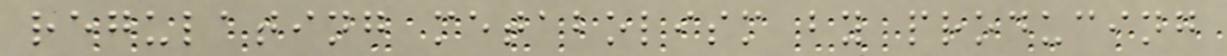regulating metabolism by producing
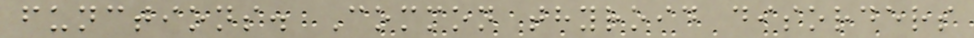functions. Common thyroid disorders
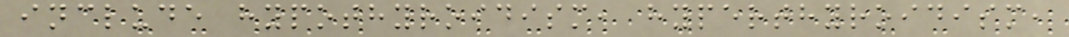include hypothyroidism, hyperthyroidism,
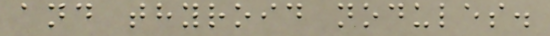and thyroid nodules.
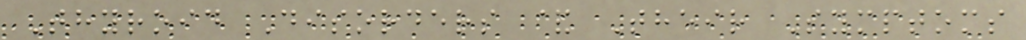Thyroid Disorders & Their Symptoms
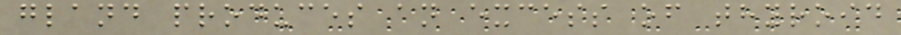gland produces an excess of thyroid
